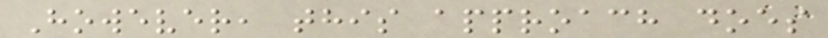However, this approach does
